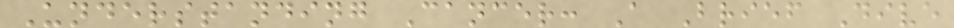Understanding Cancer: A Brief Dive
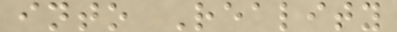into Reality
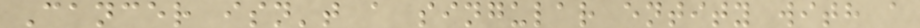Cancer isn't a singular entity with a
